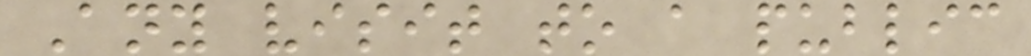Any visit to a public
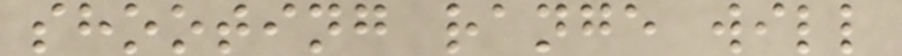shooting range will
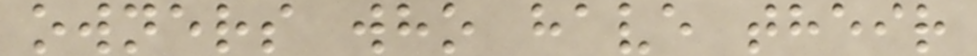owners who have their
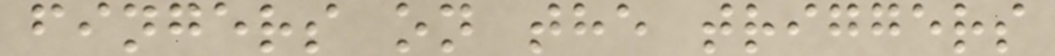fingers on the triggers
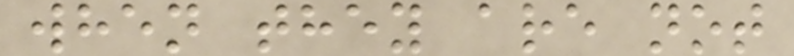when they are not
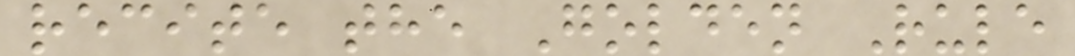recite the Golden Rule
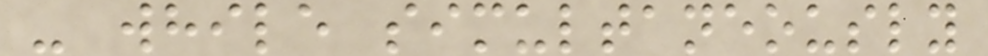- while simultaneously
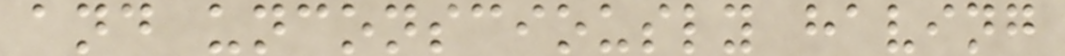and unconsciously having
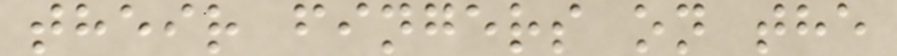their fingers on the
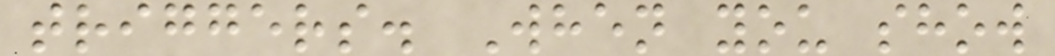triggers. When you show
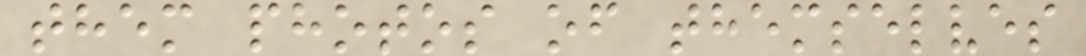them photos of themselves
